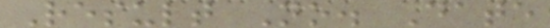Result No. Date
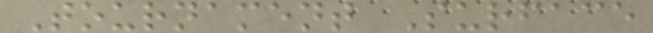Tournament Surface
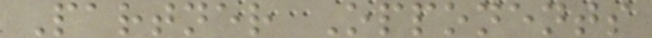Partner Opponents
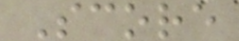Score
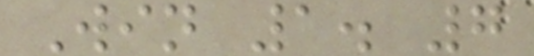Win 1. 7
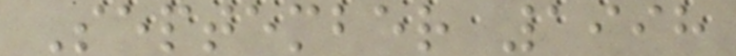September 1998
